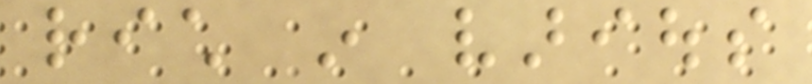rich in various
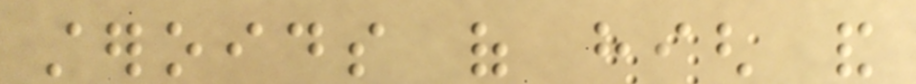steroids of high and
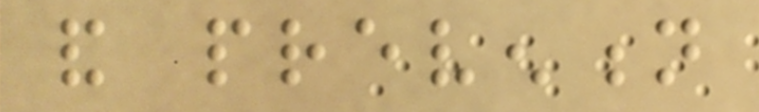and prevention
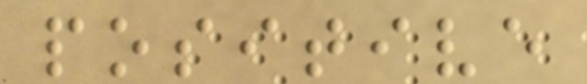positive
